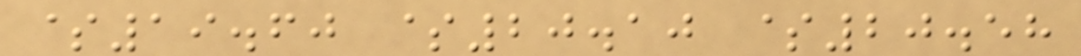$19.60 $20.10 $20.58
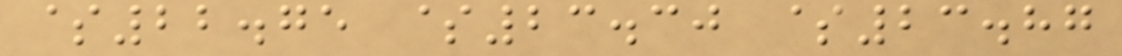$22.75 $23.30 $23.87
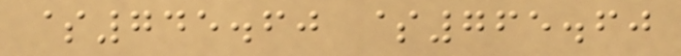$745.60 $765.60
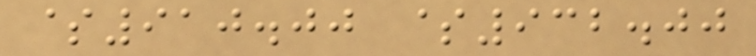$910.00 $932.00
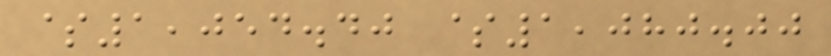$1,054.40 $1,080.00
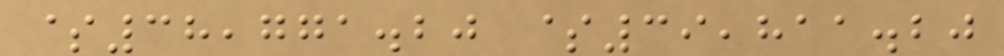$38,771.20 $39,811.20
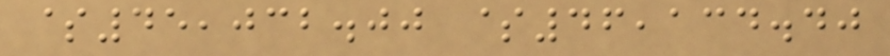$45,032.00 $46,134.40
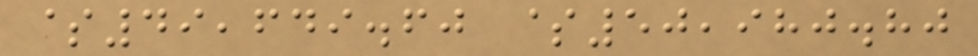$49,649.60 $50,980.80
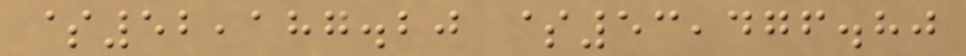$52,187.20 $53,476.80
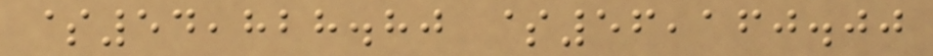$54,828.80 $56,160.00
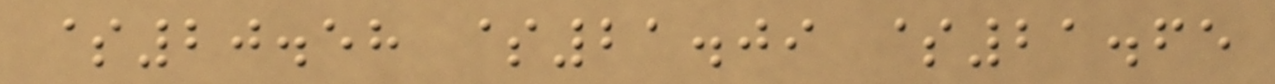$20.58 $21.09 $21.65
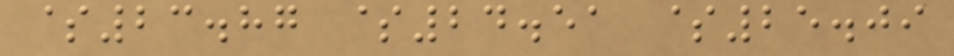$23.87 $24.51 $25.09
